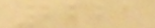2221
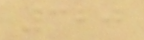320
